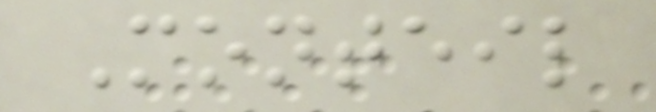Monteil
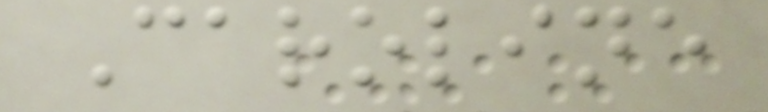Caroline
